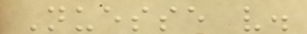Nuesse v.
